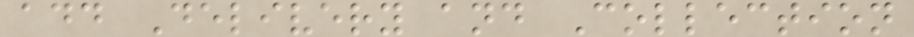add Delivery and Collection
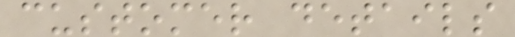customer details
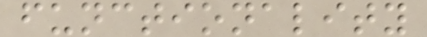functionality
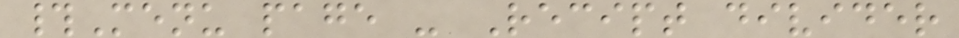#Menu page - Recipt divider
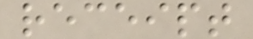receipt
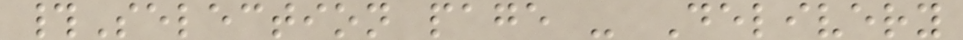#Selection page - Delivery
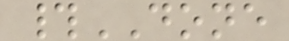#DONE
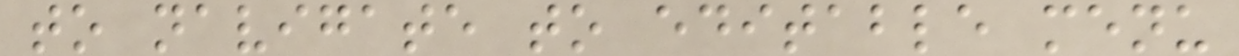to navigate to editable menu
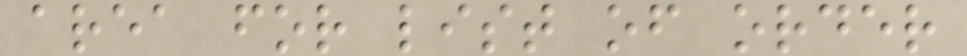area for list of order
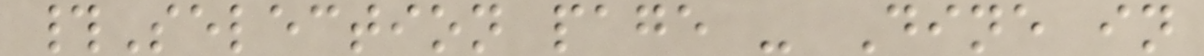#Selection page - Dine in
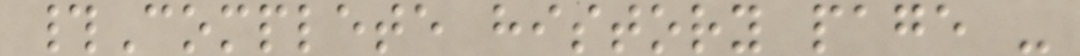#Complete history page -
